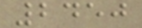2450
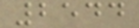2544
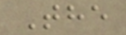The
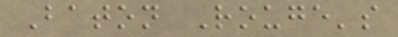Baton Rouge's
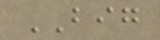BIG
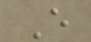E
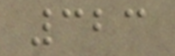323
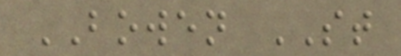BOWEN ST
